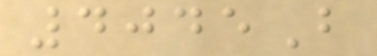4045B
